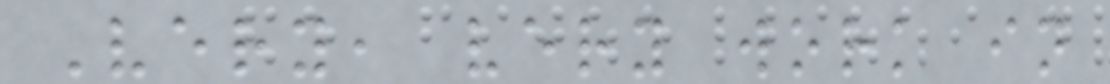Very, very work in
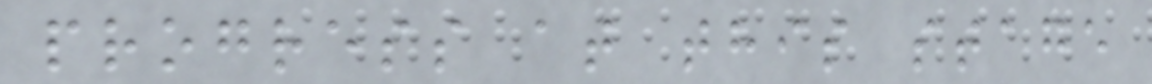progress at this stage
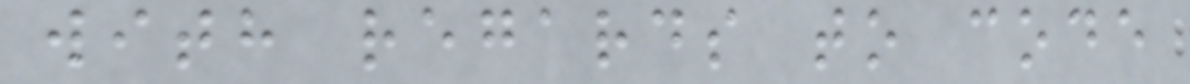with regards to code
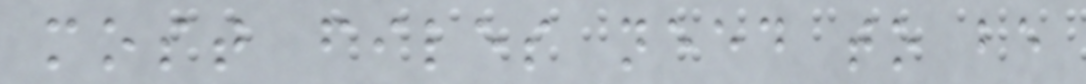most files need to be
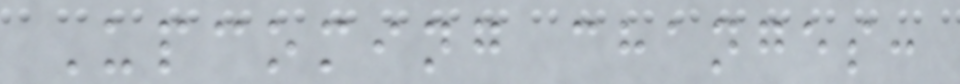Upcoming changes:
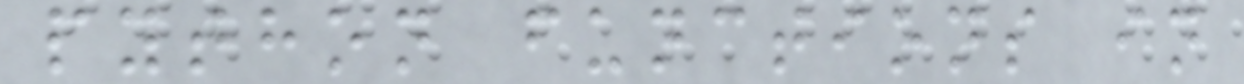python functions in
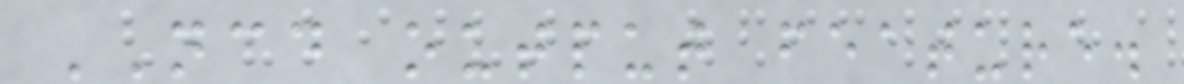NCD output feature.
